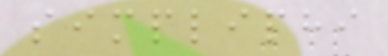simpliphi
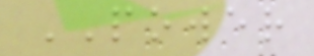POWER
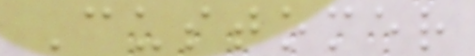Customer
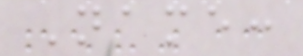Name:
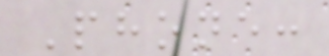Phone:
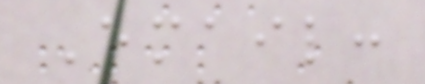Email:
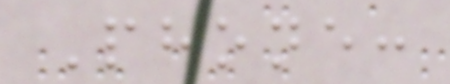Phone:
